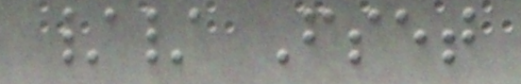// Fset
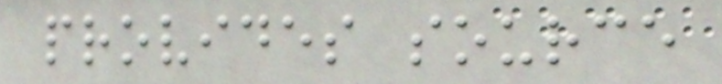provides source
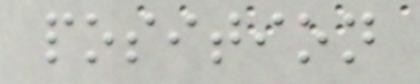position
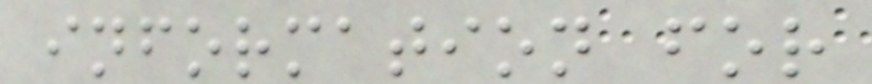information for
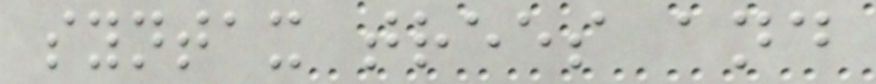syntax trees and
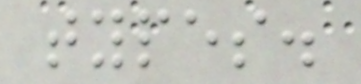types.
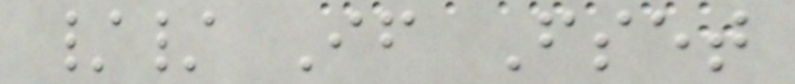// If Fset
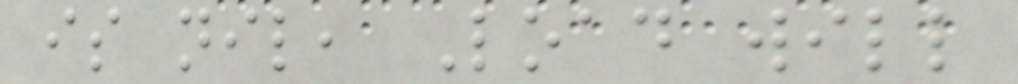is nil, Load will
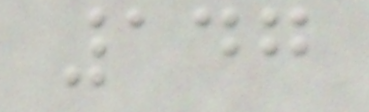147
